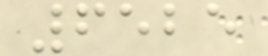6525
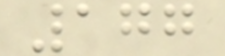177
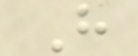H
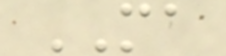MA
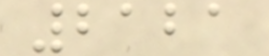2121
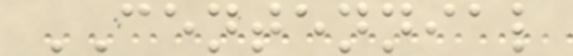CENTENNIAL
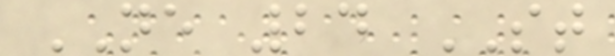NE 24 ST
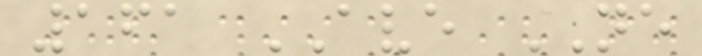161 AVE NE
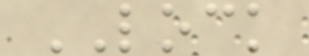LOCK
